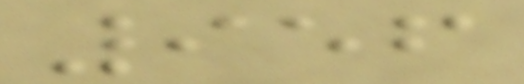956
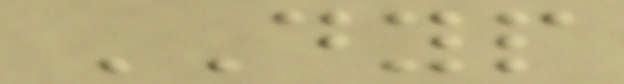DYP
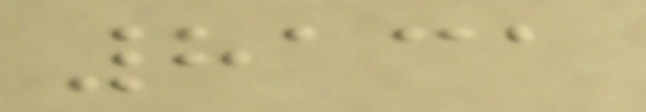8131
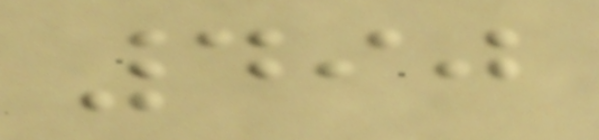490
